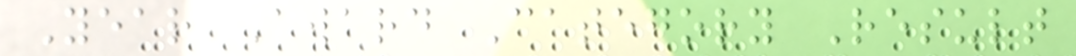Year Award Category Result
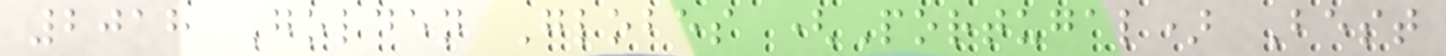2018 Golden Globes (Portugal) Best
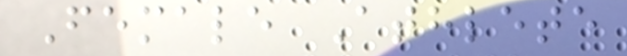Female Athlete
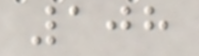108
